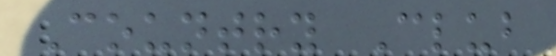Country Club
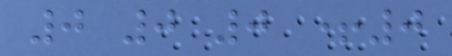0 0 0 +0
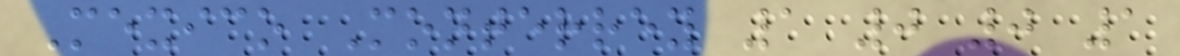Mexico Monterrey 1 0 0 1
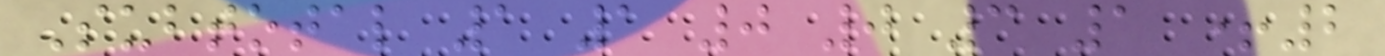Subtotal 1 1 0 0 3 1 +2
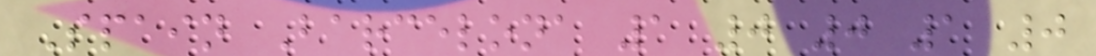Spain Barcelona 1 0 0 1 0
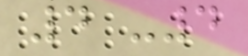4 -4
